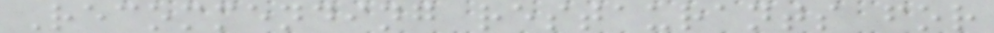Recommending restaurants for
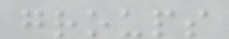groups
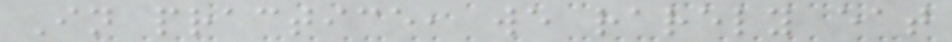In practice, we rarely eat
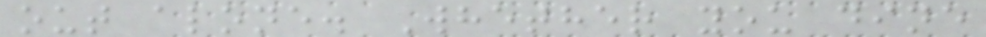out alone. Whether you dine
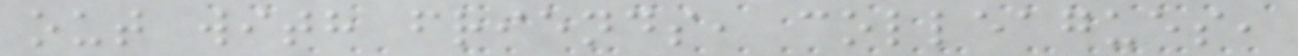out with friends, colleagues,
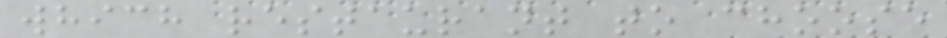which restaurant to choose
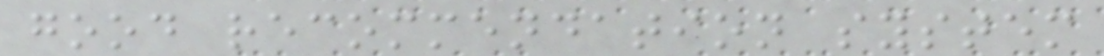good recommendation system
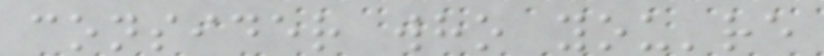consider who you're
